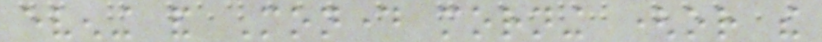evening and Monday morning (or the
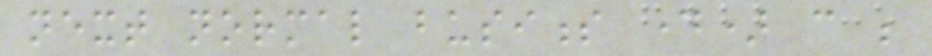next normal business day) can be
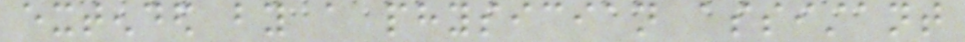extended by a physician assistant
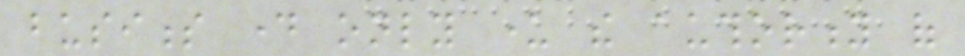business day only under the authority of
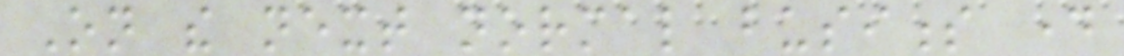On the next normal business day
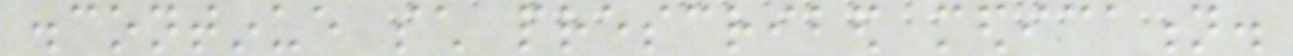discontinue such prescribed medication.
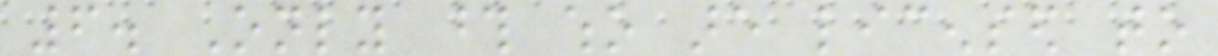6. Only those who are licensed to
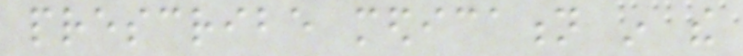prescribe medication in the
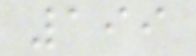199
